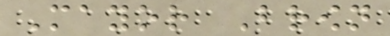Mayor Brown
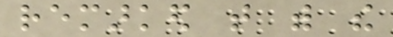remarked that with the
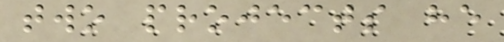two projects he
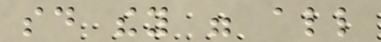said they were all
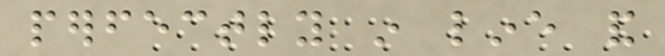perfectly in line and
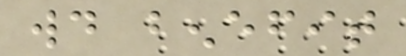would benefit
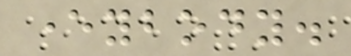everybody.
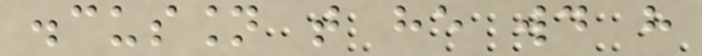discussion that he would have
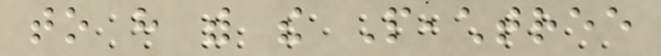to have with the Peachtree
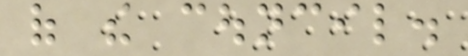of the council.
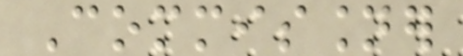Commissioner
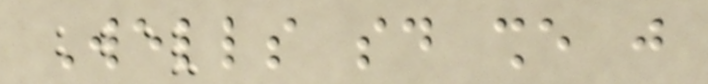Wells said she just
